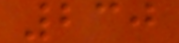230
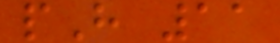pH 11
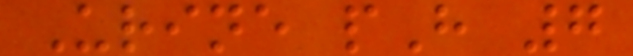Urine pH 7
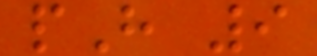pH 9
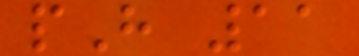pH 11
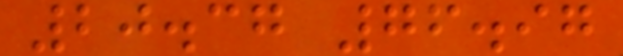20.37 76.97
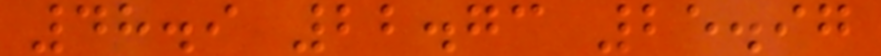48.9 22.73 25.97
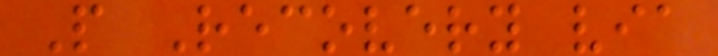P Recovery via
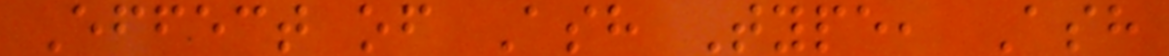Effect of Ash Type, Ash
